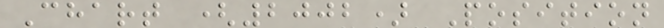Chart (2002) Position
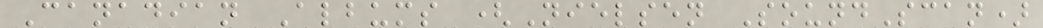Canadian Albums (Nielsen SoundScan)
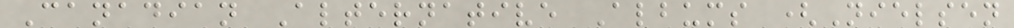Canadian Alternative Albums (Nielsen
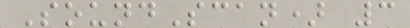SoundScan) 3
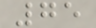75
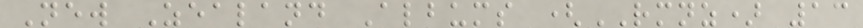New Zealand Albums (RMNZ) 13
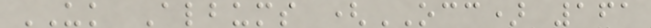UK Albums (OCC) 161
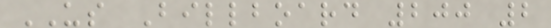US Billboard 200 2
